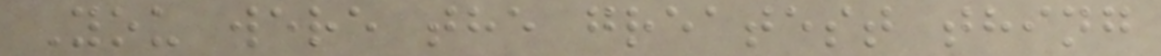You were the greatest thing
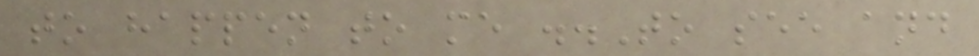to happen to me ..To see and
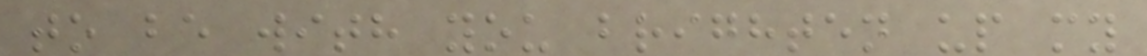to be with you brighten up my
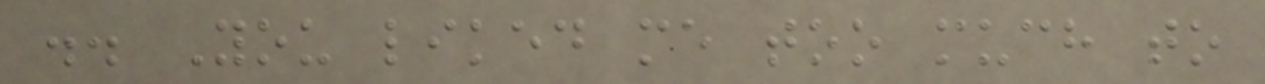.. You liked me too much to
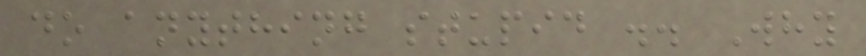do anything stupid .. Why
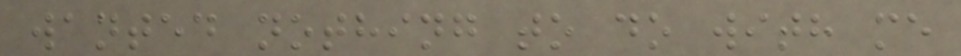wanted nothing to do with me
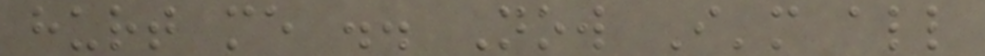hurt me .. Now I'm all
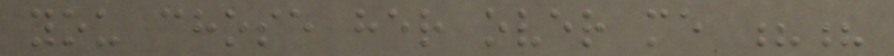you chose her over me ??
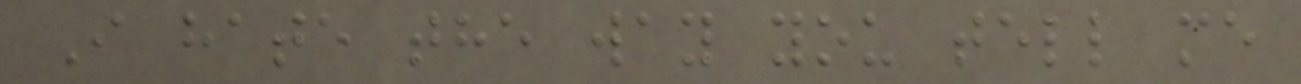I hate the way you tell me
